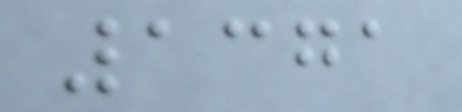1371
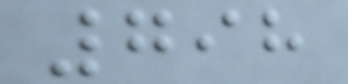798
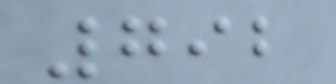792
